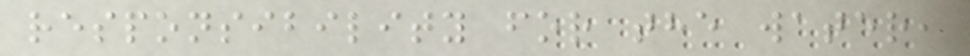responsibility for the water,
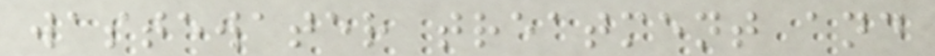wastewater treatment and
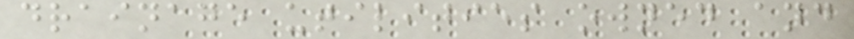drainage utilities owned and
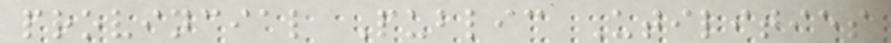provincial Public Utilities
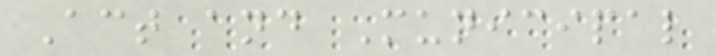Act and Municipal
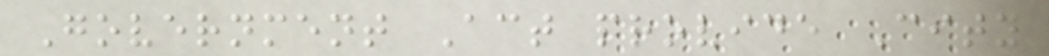Government Act provide City
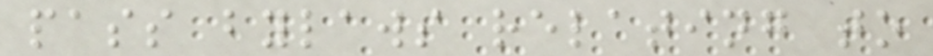pass bylaws relating to
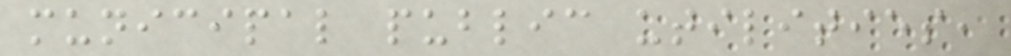municipal public utilities,
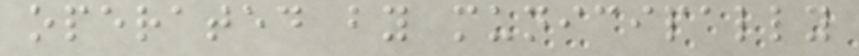operated by municipally
